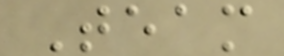Team
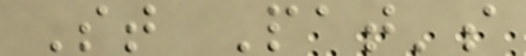St Pat's
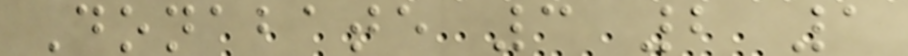Donabate 3 2 1
